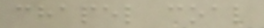chapel coal
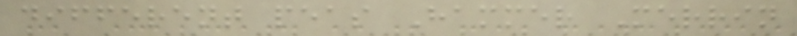different peas Hammer Merrin
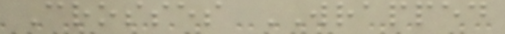Crosses WRAPPED
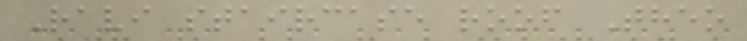Ravi staircase roof Theo
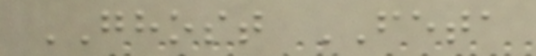GHOST FETA
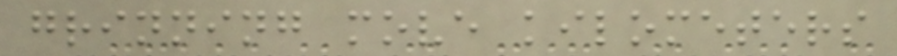grinning move kilometers
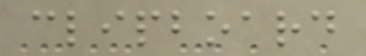clipboard
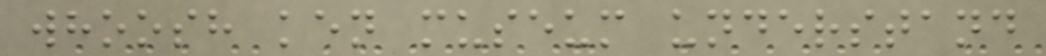whoosh ken museum understand
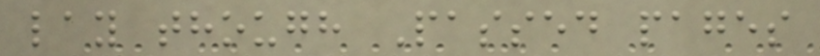lay though Passed pages
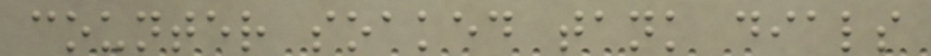counter soaked tank dials
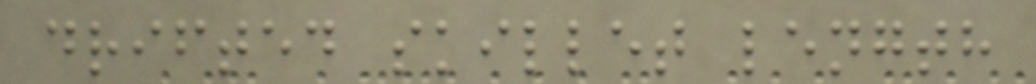drifted skillet length
